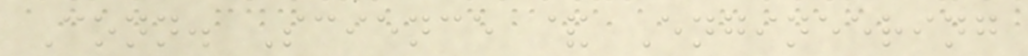Conn. Science & Engineering
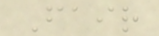Fair
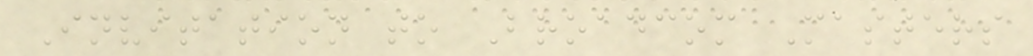Invitation to Broadcom Masters
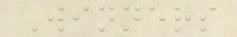Winners
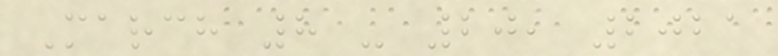March 8 - 20, 2021
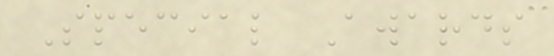Special Awards
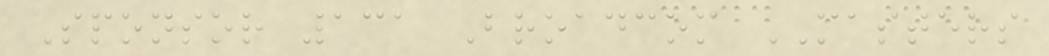Sponsor 131 Broadcom MASTERS
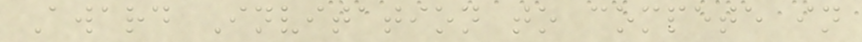Award Invitation to compete in
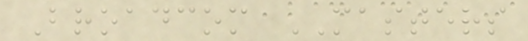Broadcom MASTERS
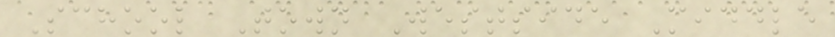School Town Westside Middle
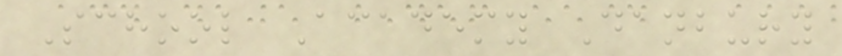School Academy Danbury
